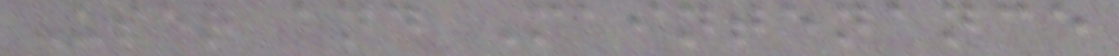User and Maintenance
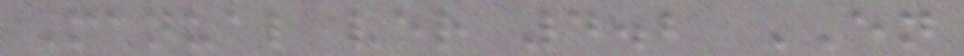Manual ver 4.2 EN
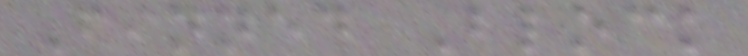Finned Block
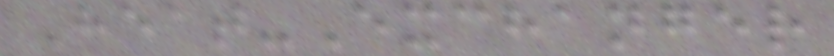Heat-Exchanger
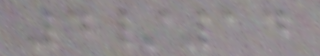4/14
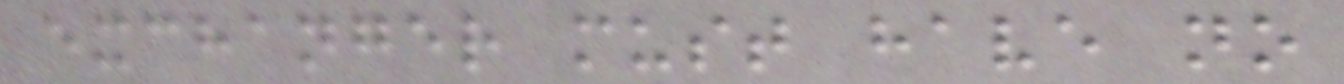exchanger must have no
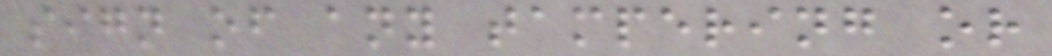sign of any tampering or
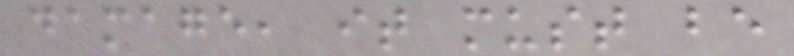damage, it must be
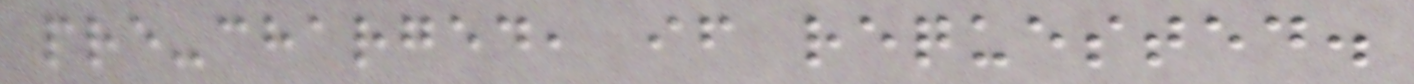pre-charged, if requested.
